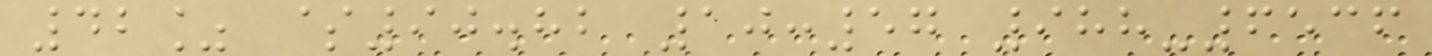42% $90.82 10:57 988-6536
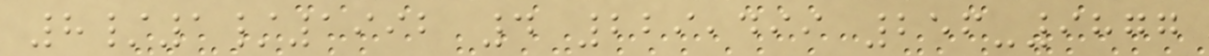8/1/1992 4 229,499 256-9877
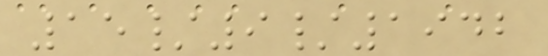15/9/1942
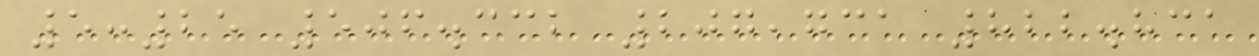5:25 506.332 207,731 822.831
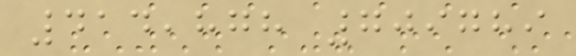414,878 709789
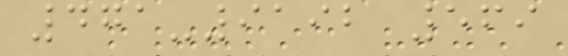471-9192 569
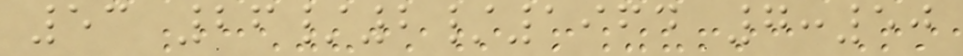53 26/2/1964 7:50
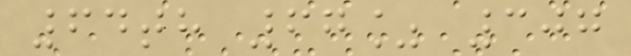64th 67% 307
